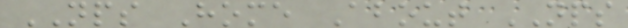NPS Home About NPS
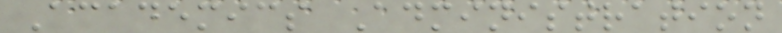Academics Administration
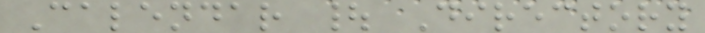Calendar | Directory
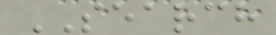SEARCH
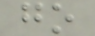go
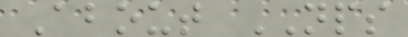About NPS
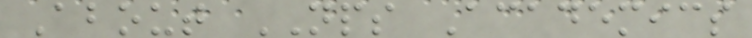About NPS Academics
